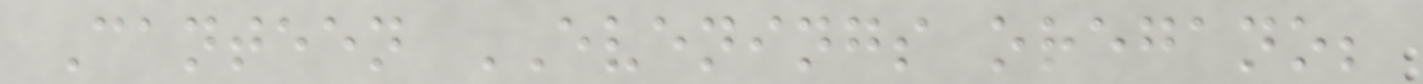Canteen EVENINGS oregano;
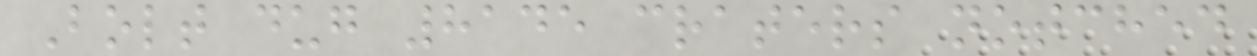Bolt dug 8145 craters notched
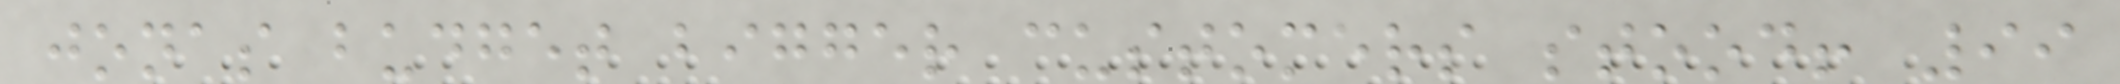jonas budget bigger customers stood! 99
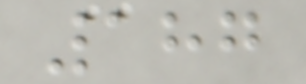187
